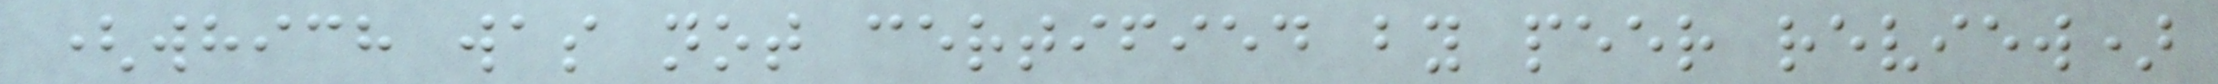(which was not certified by peer review)
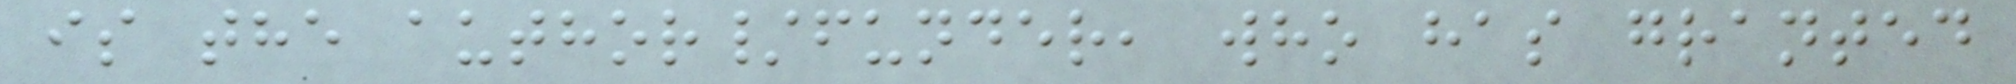is the author/funder, who has granted
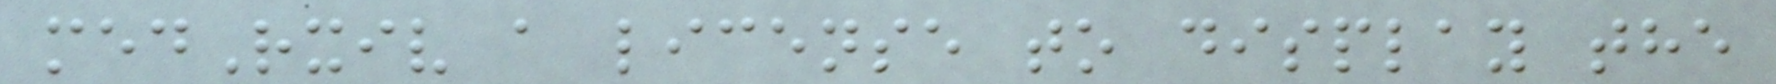medRxiv a license to display the
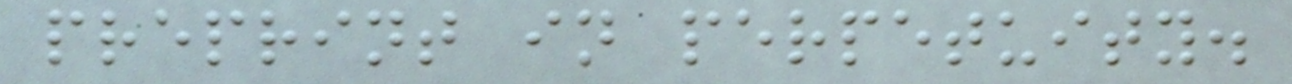preprint in perpetuity.
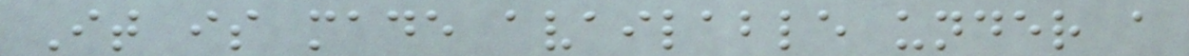It is made available under a
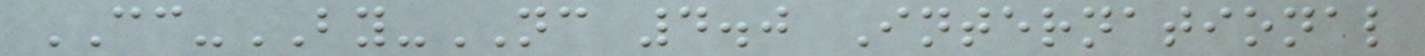CC-BY-NC 4.0 International
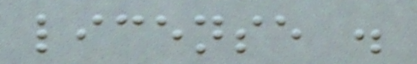license .
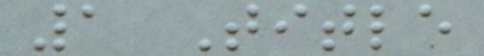1 Title
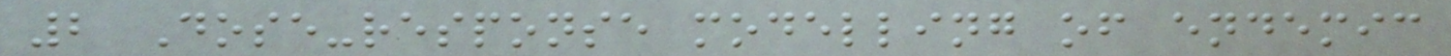2 Dose-response modelling of endemic
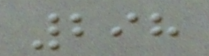298
